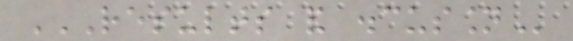RESULTS AND DISCUSSION
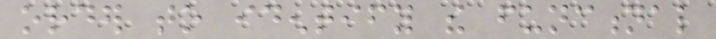order to identify the functional
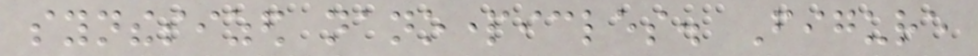synthesized nanoparticles. Figure
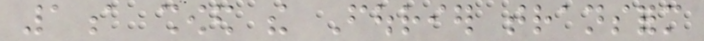1a showed the Fourier transform
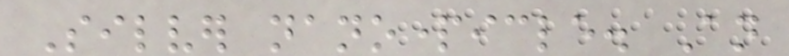Silver nanoparticle. An
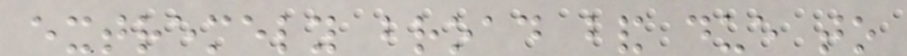extremely broad band due to
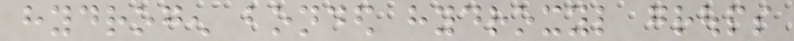hydrogen bonded hydroxyl groups
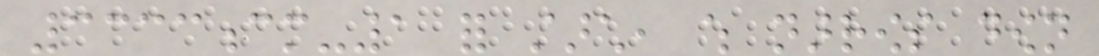3333cm-1 for starch, which narrows down
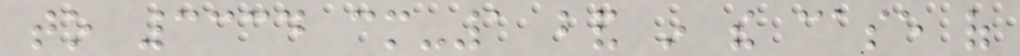to 3334 cm-1 band in the case of
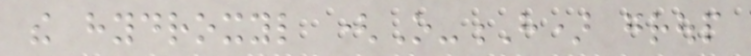the hydroxyl (O-H) group
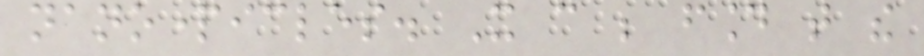nanoparticles. It can be found that the
